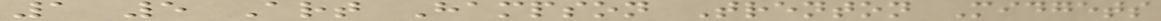1 5 Art Hampson Trenton Midgets
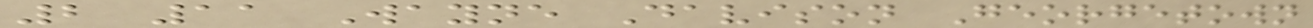2 11 Wayne Davison Georgetown
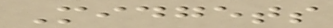Midgets
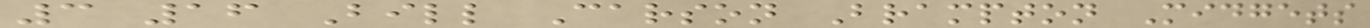3 16 Bill Carson Brampton Midgets
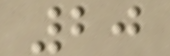20
